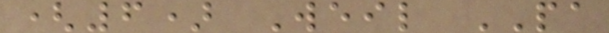(6) Weil PA
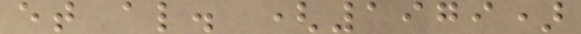et al. (1979)
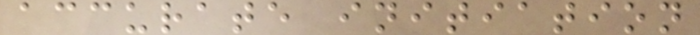accurate initiation
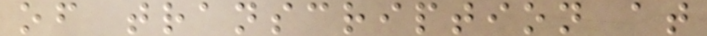of transcription at
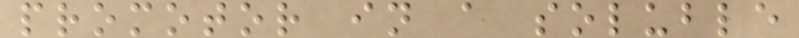promotor in a soluble
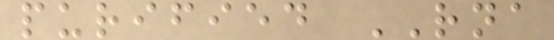purified RNA
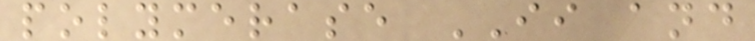polymerase II and
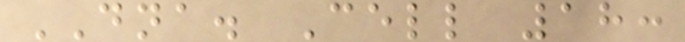DNA. Cell 18:
